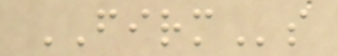FIRMs
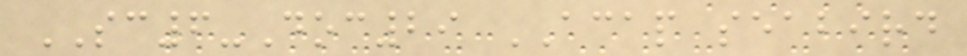SC6-Doc29 ACAP seabird
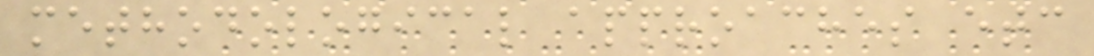methodological approaches etc
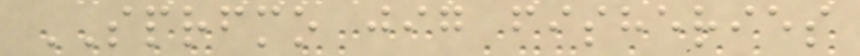SPRFMO jig fisheries
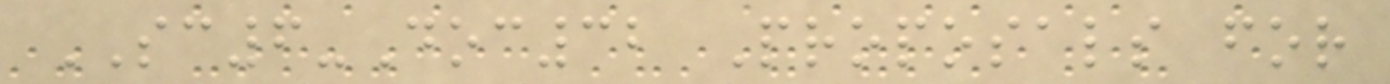SC6-Doc32 Proposals for
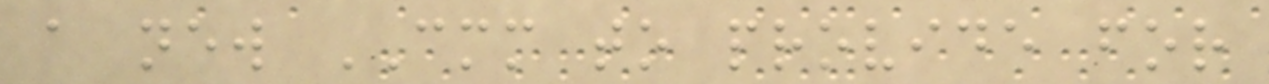a new CMM to provide for
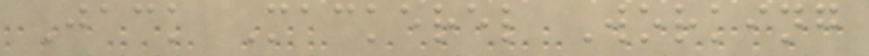Jack Mackerel Working
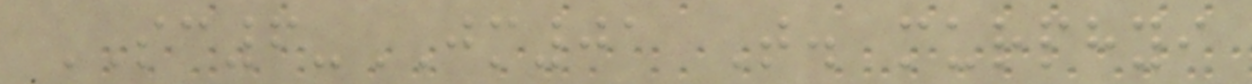SC6-JM01 T. murphyi
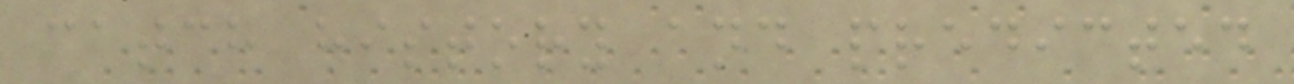catch history and predicted
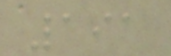191
